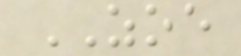ZOE
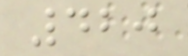420
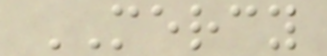MERCY
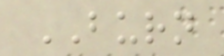BURN
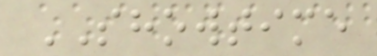SHOWTIME
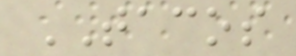TACOS
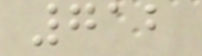712
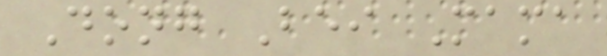Dong Bei Mama
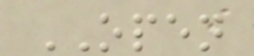OPEN
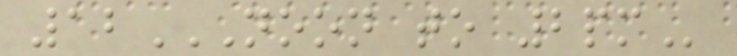12NOON TO 2PM
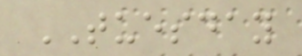TUESDAY
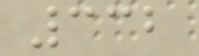332
